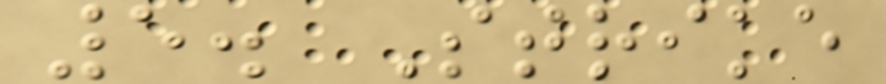5. Strike
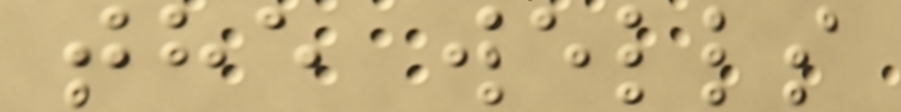the wells
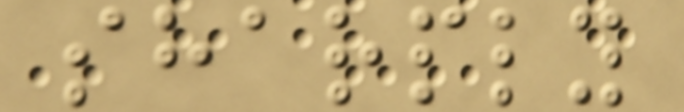sharply
